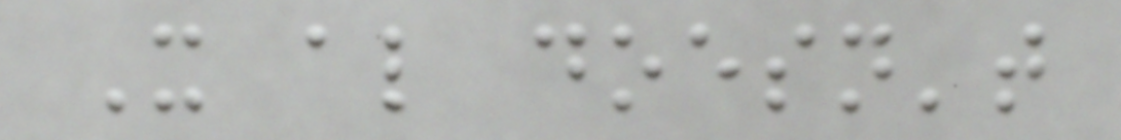It also doesn't
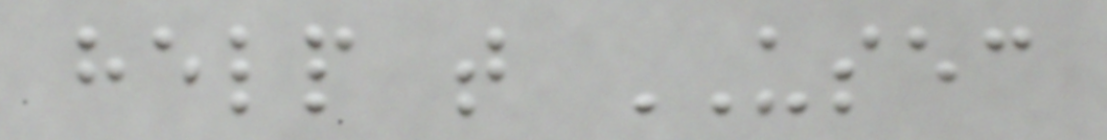help that USEC
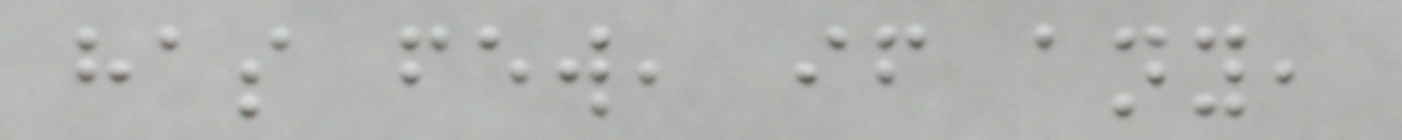has few, if any,
